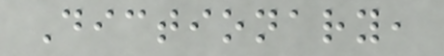Dictionary,
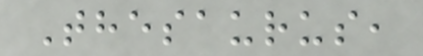Thesaurus,
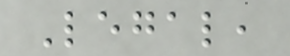Legal,
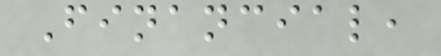Financial,
